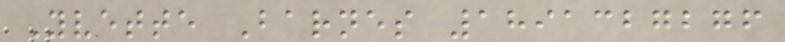Yvette Barnes 1891327276
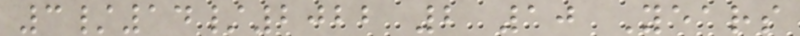3/14/2022 2 10 Years
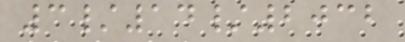3/14/2032
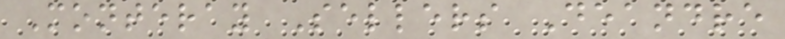Monteray Sellers Deandre
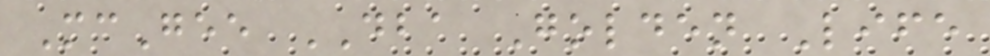McGee DBA Golden Life
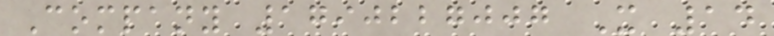Company 1790227007 X 14
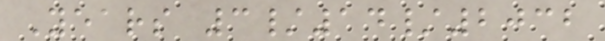Years 3/14/2032
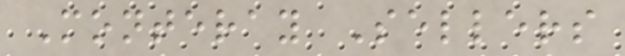Monteray Sellers
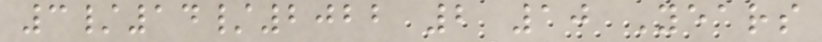3/14/2022 2 10 Years
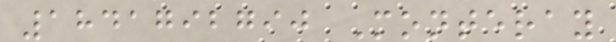1841792790 Monteray
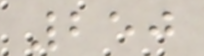250
